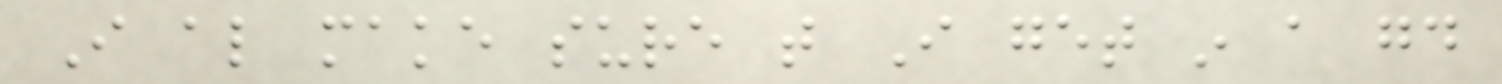I also make sure that I get in a good
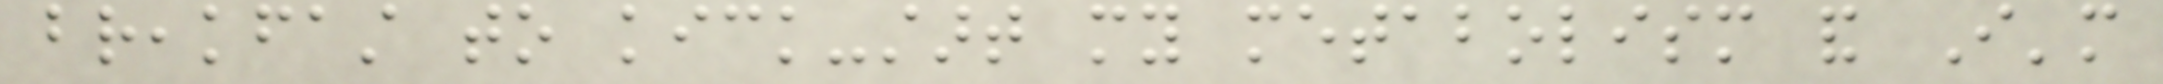breakfast to kick-start my metabolism and I'm
